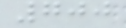700
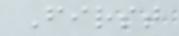First
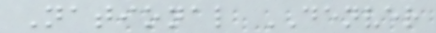National DENVER
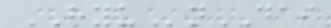HYUnDAI
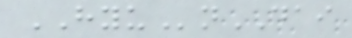HYUnDAI
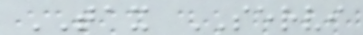TAX SERVI
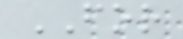FOR
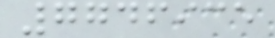7746935
